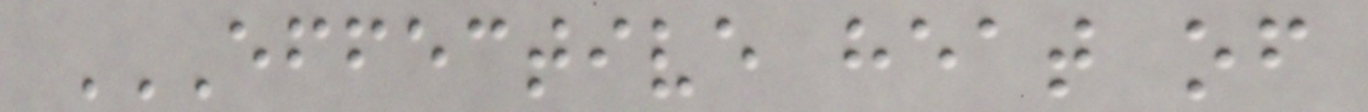EFFECTIVE HEAT OF
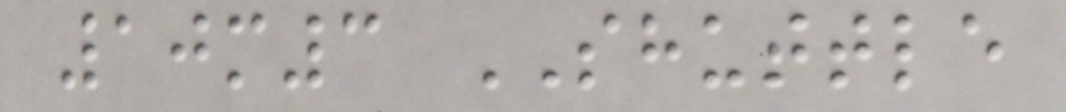10m3 SHUTTLE
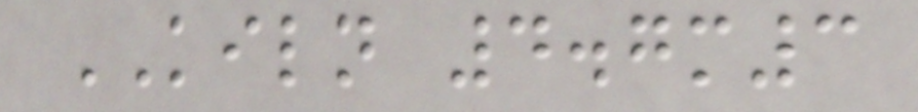KILN 4.7m3
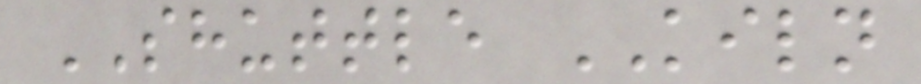SHUTTLE KILN
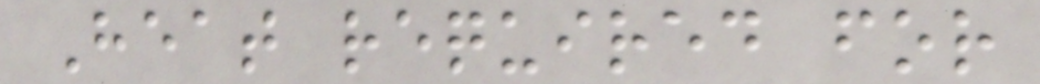Heat required for
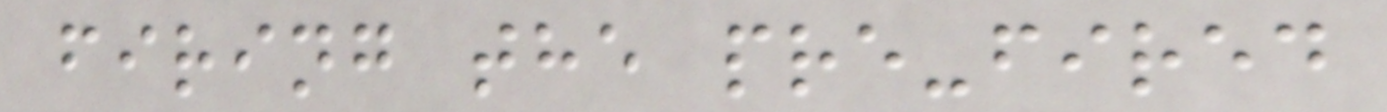firing the pre-fired
